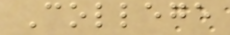College
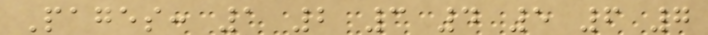Pages: 1 2 3 4 5 6 7
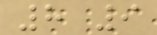8 9
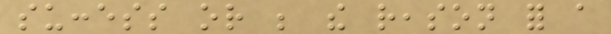success or be the reason for a
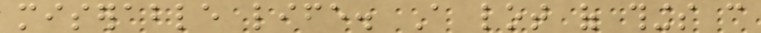miserable life. A lot of things can
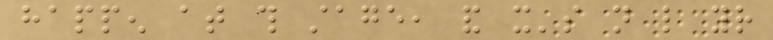happen at this stage, and it's not like your
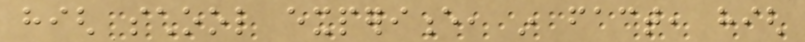high school experience, in fact, high
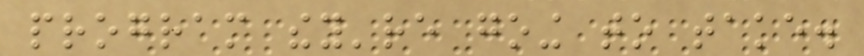program they're going to take.
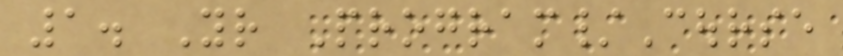1. Your Program/Course
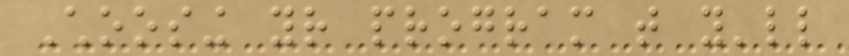Choosing your program that you'll
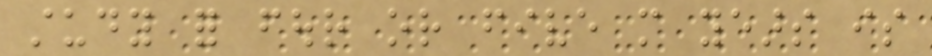study for four or five more years is
